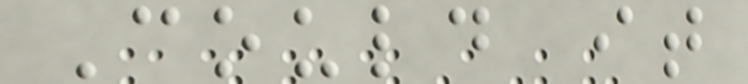Could it
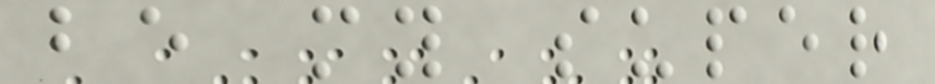be my super
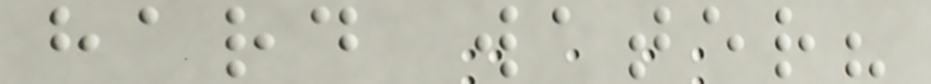hard water?
